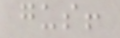gus!
